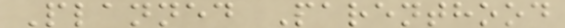Planned Parenthood
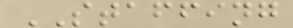STAFFING
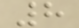8
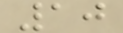10
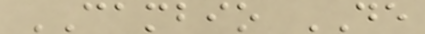CAMBIO DE
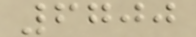6700
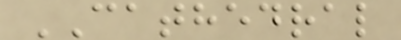CATHEDRAL
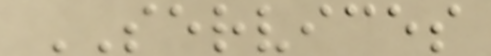SERVICES
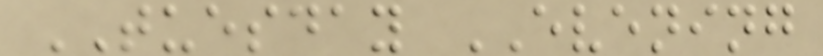TUESDAY EVENING
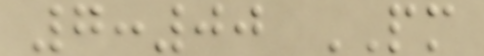7:00 PM
